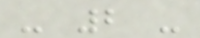- 2 -
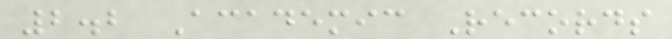2.2 Academic Records
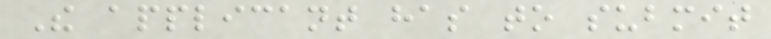The applicant has to submit
